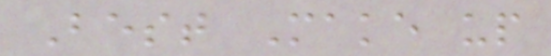Best Make up
